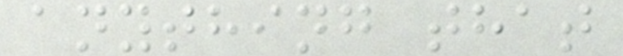anything that
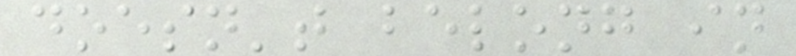doesn't belong in
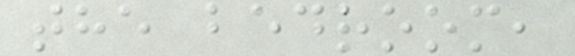the bedroom,
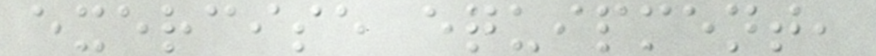exercise equipment,
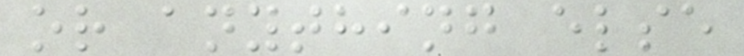or anything else
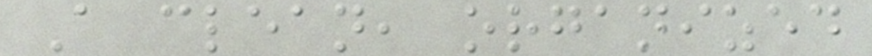A clean, organized
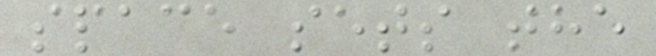space sets the
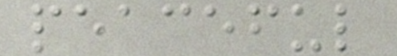peaceful
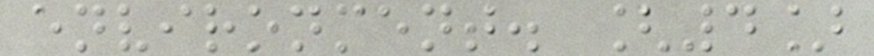environment. [4]
